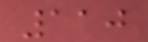110
